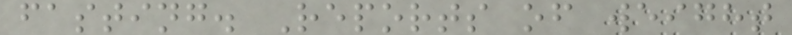fasting. Reports of weight
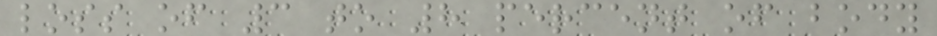loss of 3 to 8 percent of body
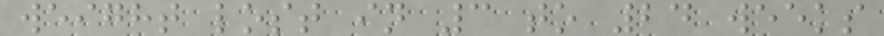weight lost in 3 to 24 weeks
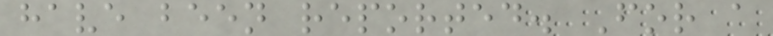have been reported. For a
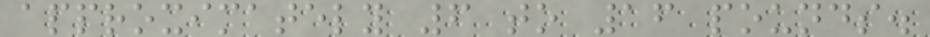approximately 6 to 16 pounds.
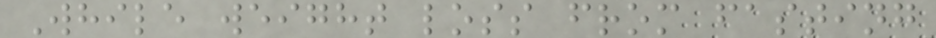While weight loss from fasting
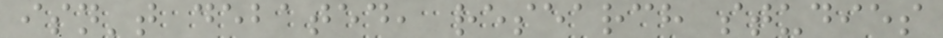isn't debated, research studies
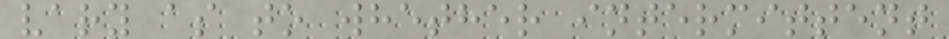vary as to whether intermittent
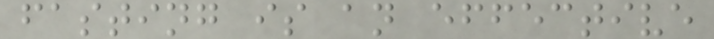fasting is an effective
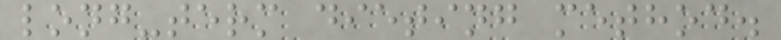long-term dieting method.
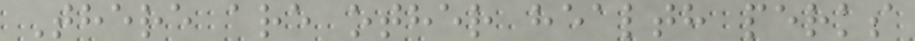There are other health perks
